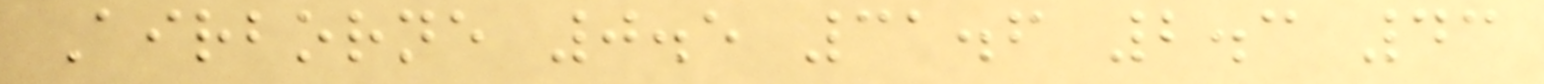Airborne 0.5 31.6 2.3 43
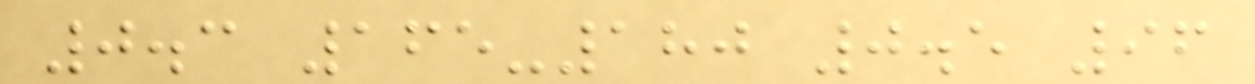0.3 165-180 0.5 96
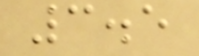3.5
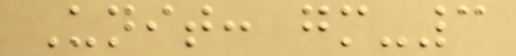Unit: gm-3
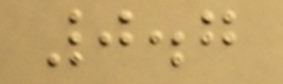0.7
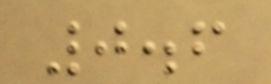0.6
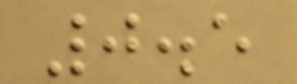0.5
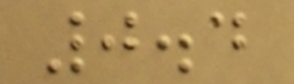0.4
